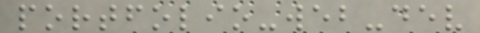portfolio-web-dev
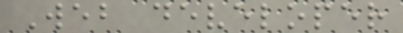Web developer
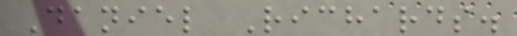Daniel Richards.
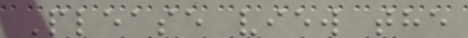Please view the
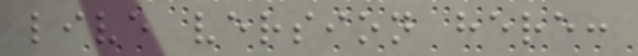live version here:
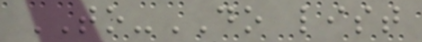TO-DO list
